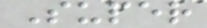Super
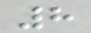8
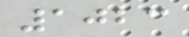1023
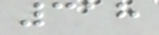318
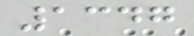1347
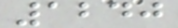1240
